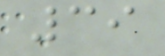39
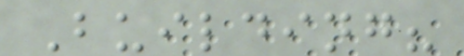Building?
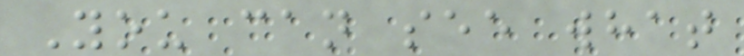You can see what
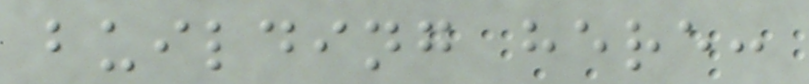building here:
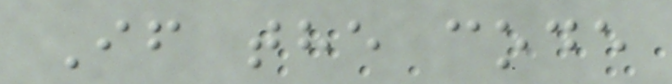If the code
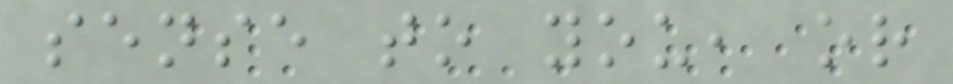sense to you, or
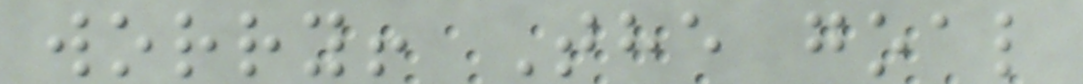worry! The goal
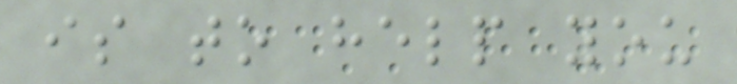is to help you
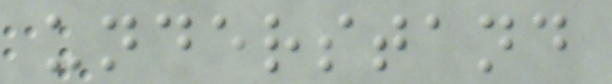understand
